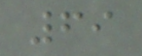69
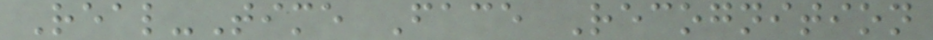Real-Time Face Recognition
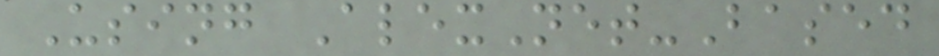Using AlexNet-Based
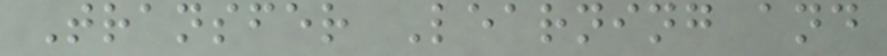Transfer Learning and
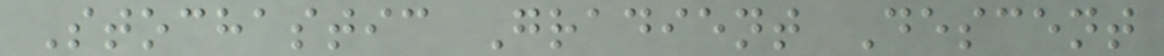Stochastic Gradient Descent
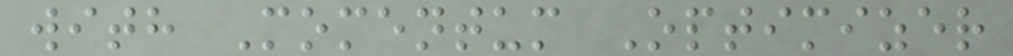with Momentum Optimizer
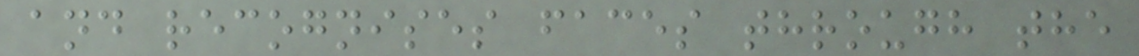and recognises faces through the
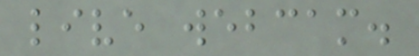live webcam.
